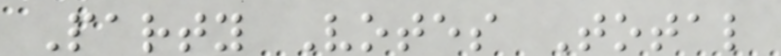Party Votes Total
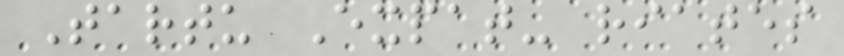Tartu Expat- riates
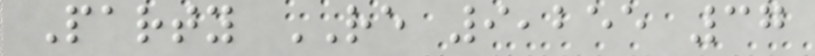Party RE 9,255 37
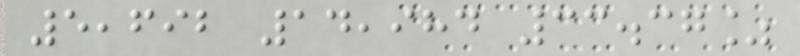5,692 14,984 33.37%
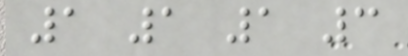1 1 1 3
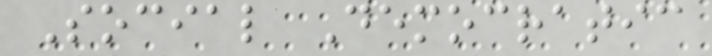Social Democratic
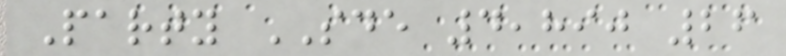Party SDE 4,890 26
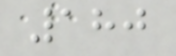180
